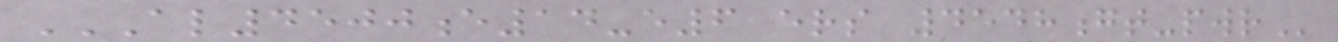AL4500E14-E6 ERS 4548GT-PWR
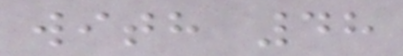with 48
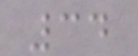34
